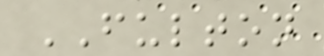FULTON
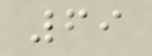69
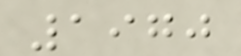1970
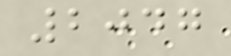2047
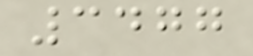3477
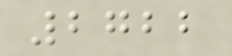2722
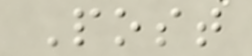Post
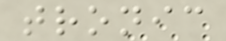tronic
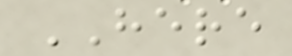HERE
